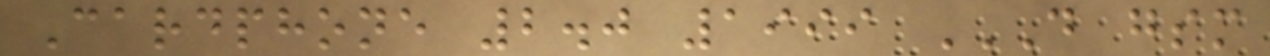Cardphone 2.0 1999 D GSM
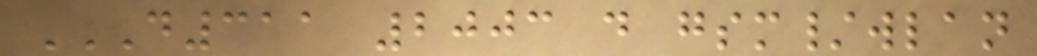D311 2003 D GSM/WLAN
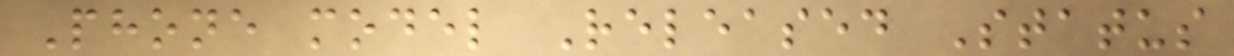Phone model Released Status
